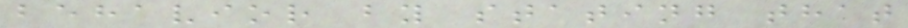behavior by stating that
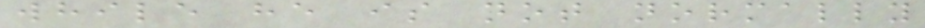while he is not normally
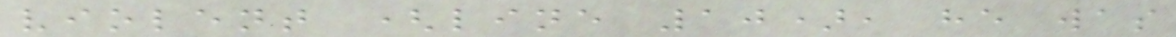violent (line 10), he was
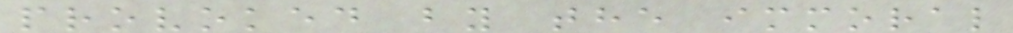provoked by the immoral
